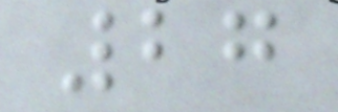27
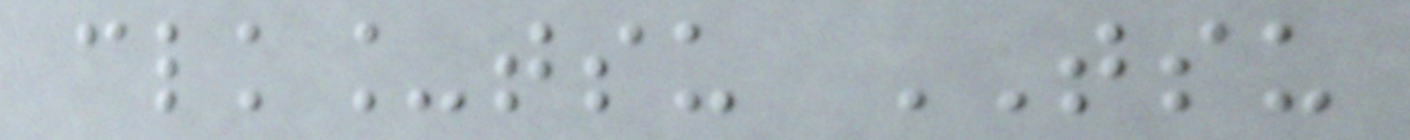clk_tsu TSU
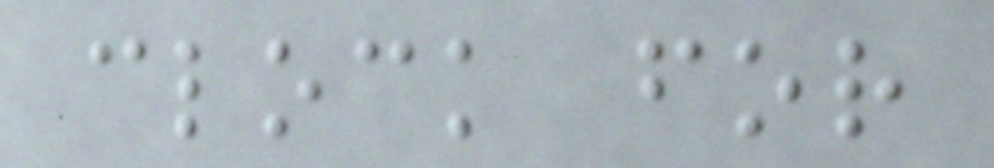clock for
